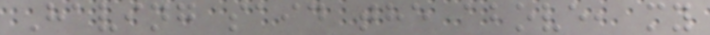Having said the above, my
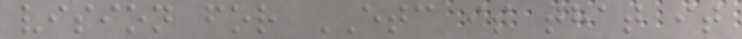vision for ETC is that it
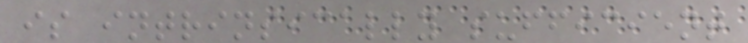is intrinsically sufficient
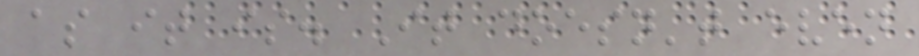as it is. It doesn't even
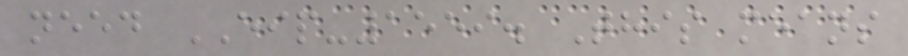need EIP-1559. This means
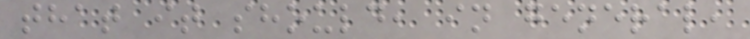that it should, in general,
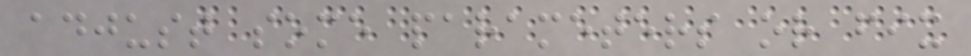adjust some parameters or fix
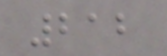212
